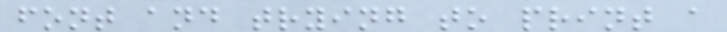font and trying to print a
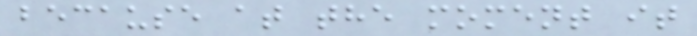because at the moment it
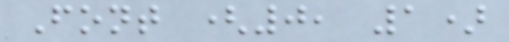Font (0, 1)
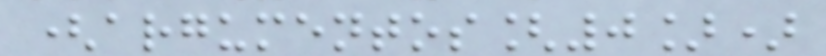(argumentos[0])
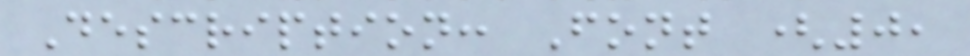Description: Font (0,
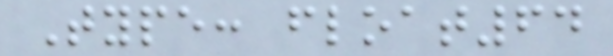Type: float64
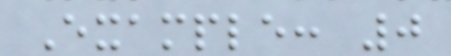Example: 0
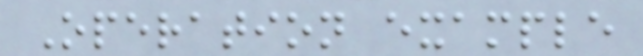Operation example
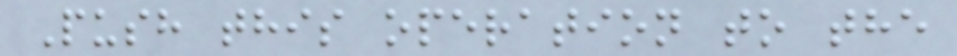Push this operation to the
